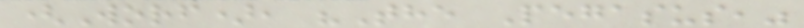(Worf), "The Pegasus,"
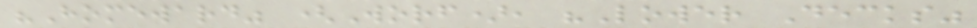"Homeward" (Worf), "Lower Decks"
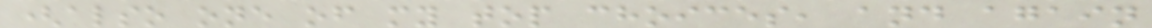(also one of my top choices, and again
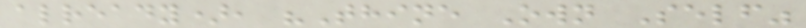already), "Thine Own Self"
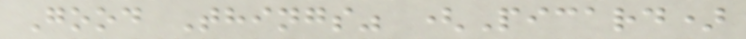Good Things" (Picard)
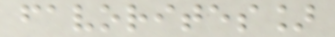favorites]
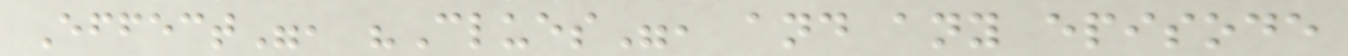Effect", "Clues", and any episode
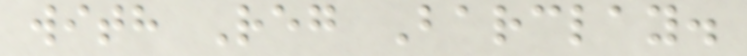with Reg Barclay.
